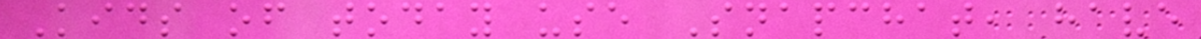Kids of today use Snapchat, have
